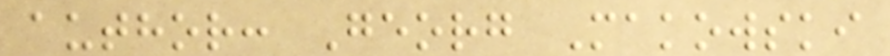author: Georg Makowski
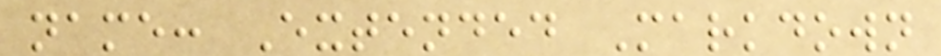name: Extended Markdown
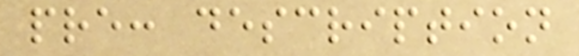pre: description
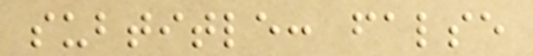subtitle: false
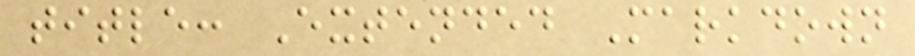title: Extended Markdown
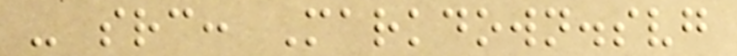- src: Markdown.svg
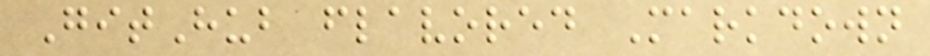GitHub flavored Markdown
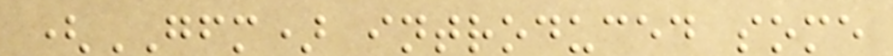(GFM) introduced some
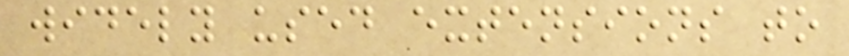widely used extensions to
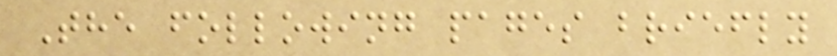The following pages briefly
